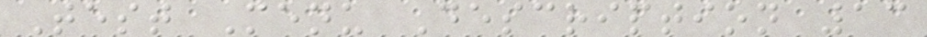Test Menu Description 13
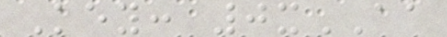Key: 0xAA
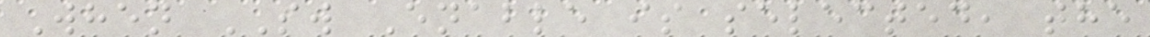When SW Enable is selected, the
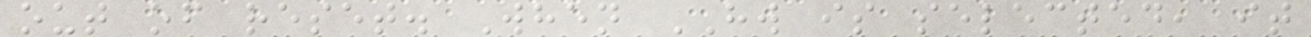out of reset. When HW is selected, it
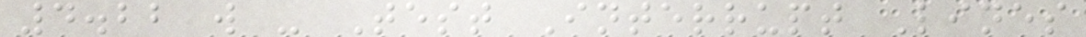4.22 w - Test Interrupt Lines
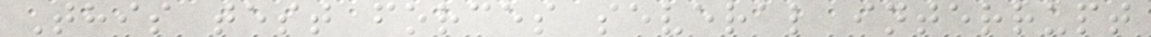This test forces several interrupt
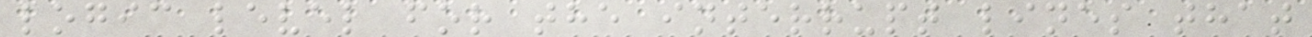logic level for the interrupt lines that
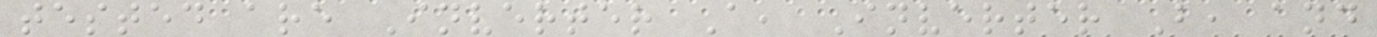tested are Inverter A, Inverter B, and
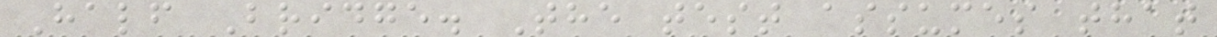Half Bridge. The test assumes that
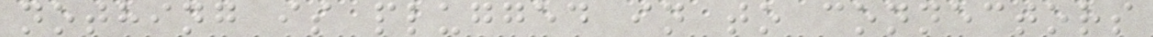nothing is plugged in to connectors
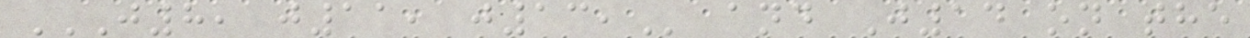J8, J11, J13, and J14 on the
